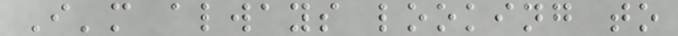I'm always looking to
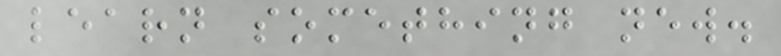learn something new.
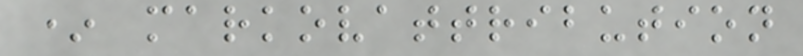* markovattribution
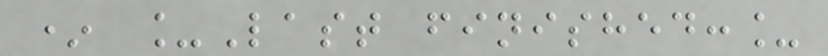* _Last finished:_
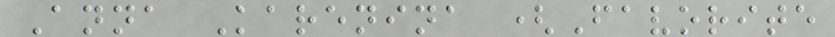Anna Karenina (Favorite
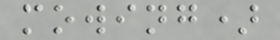mowing)
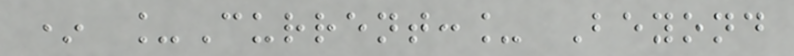* _Current:_ Beyond
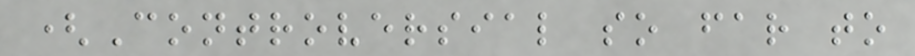(Controversial so far to
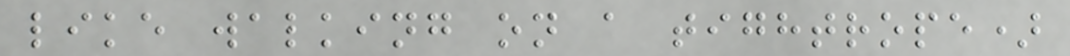like walking on a tightrope)
